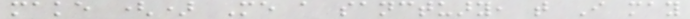make () Me a sanctuary, that I may
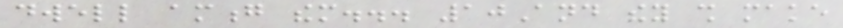dwell among them... 10And they shall make
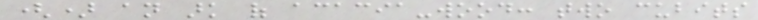() an ark of acacia-wood: two cubits
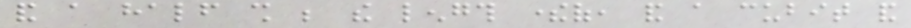and a half shall be the length thereof, and a cubit and
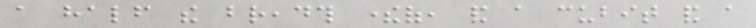a half the breadth thereof, and a cubit and a
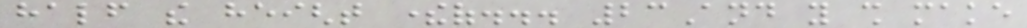half the height thereof... 23And you shall make
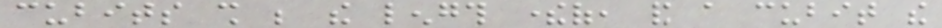cubits shall be the length thereof, and a cubit the
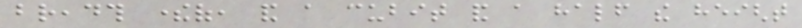breadth thereof, and a cubit and a half the height
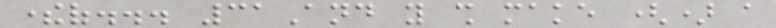thereof... 31And you shall make () a
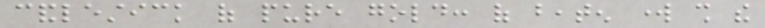candlestick of pure gold: of beaten work shall the
